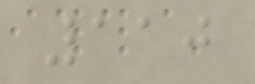110
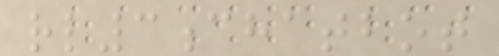rl3chatbot
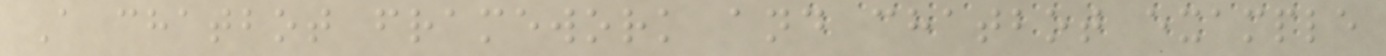A chatbot framework and chatbot example
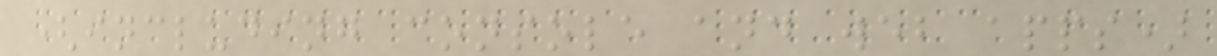(including console and web apps)
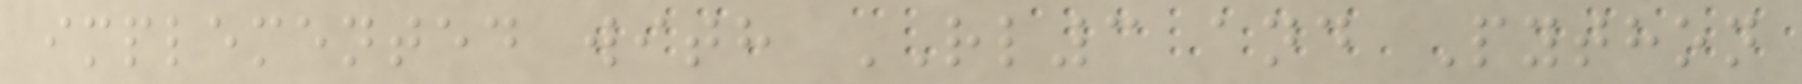implemented with RL3 and Python
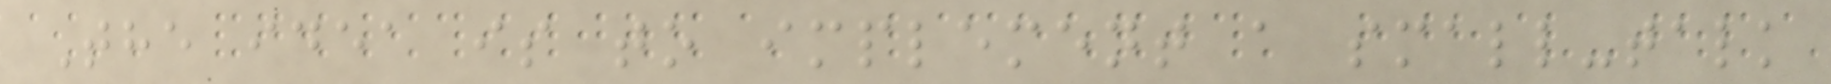The idea is to implement a small-talk
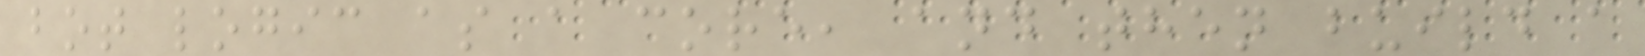bot logic as a core, and then build a
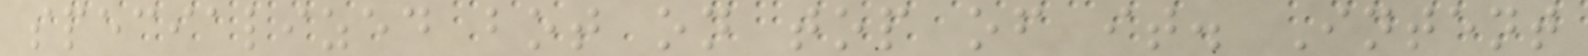specialized bot on top of it. Intent
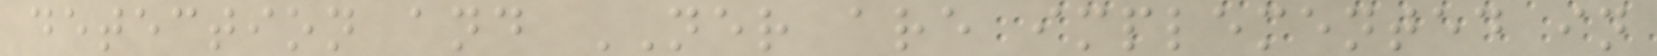detection and NER are implemented in
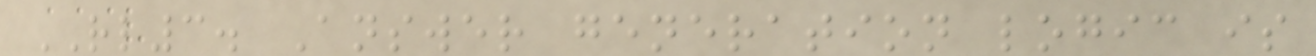RL3. Answer generation logic is
